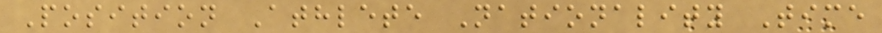Position Athlete Nationality Time
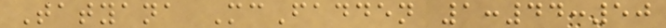Tatyana McFadden 1:44:50
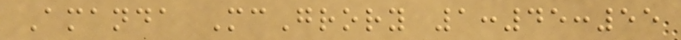Amanda McGrory 1:45:55
